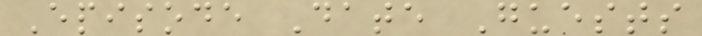Episode Date Guests
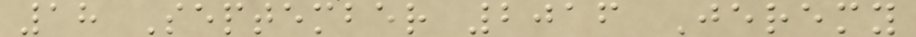18 September 2016 Jeremy
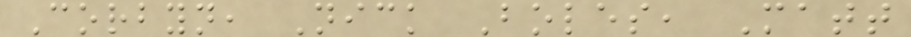Corbyn, Nick Boles, Matt
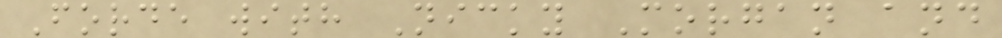Forde with Nicky Morgan and
